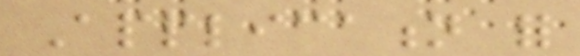Application for
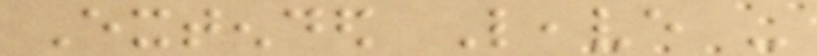Extended Leave -
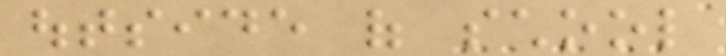outside of school
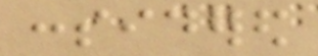considered
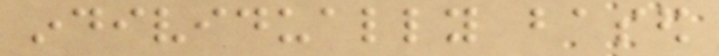individually based
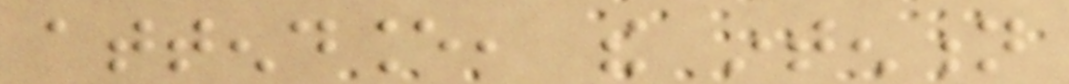attendance, the intention
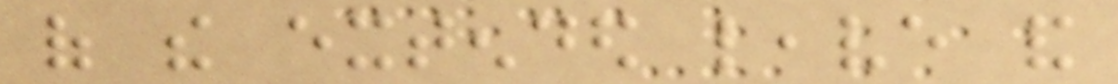of the extended leave and
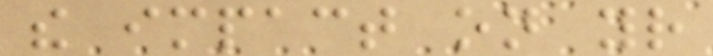the impact on your
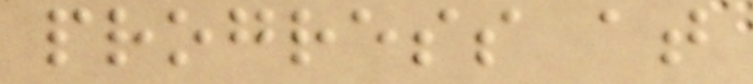progress at
